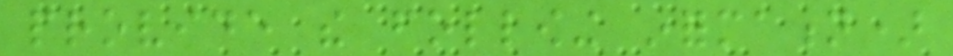provide the following information)
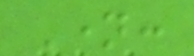Name:
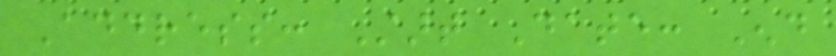Address: Start Date: End
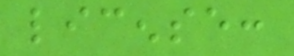license:
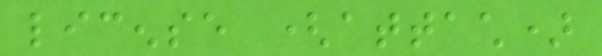license (attach)
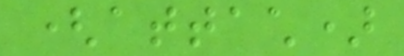(attach)
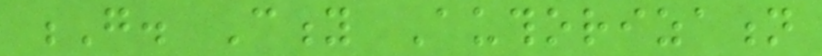G. City Authorization
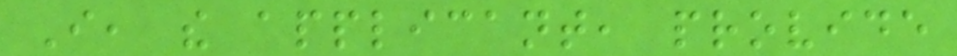I, the applicant, provide
